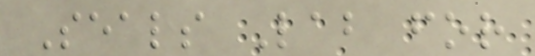Seals Lab for
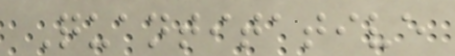Quantitative
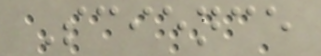Science
